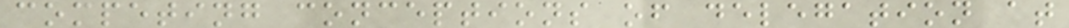competing conceptions of delegation at
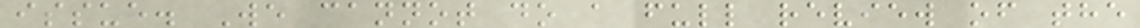issue. We cannot do a full review of the
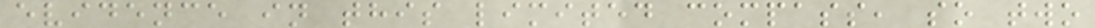evidence in this limited compass, so two
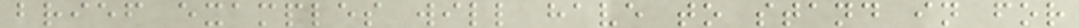brief examples will have to stand in for
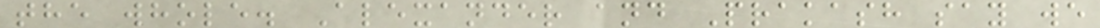the whole. Alexander and Prakash say we
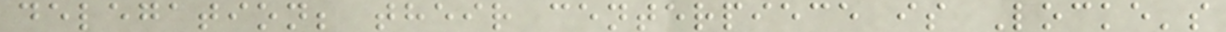delegation; their centerpiece is Locke's
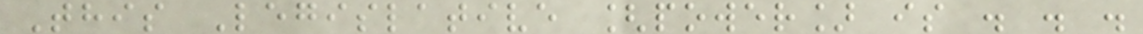This Legislative [power] is . . .
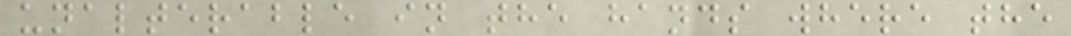unalterable in the hands where the
